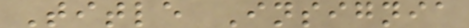Title Insignia
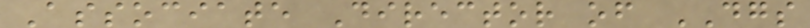Associate Director of DGS
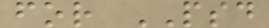for PSD
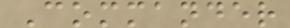Commander
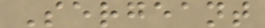Sergeant
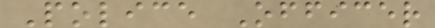Police Officer
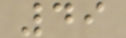49
